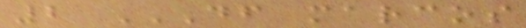2 DF MARCOS
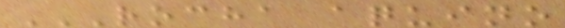ROCHA AQUINO
